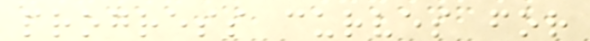progress curves for
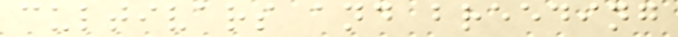cultivars and breeding
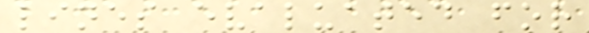lines evaluated for
